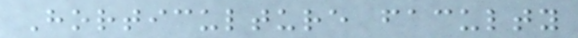Horticulture faculty
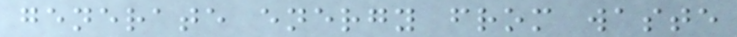generate energy from waste
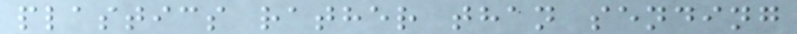plastics rather than sending
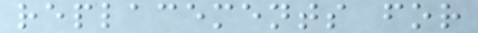replacements for
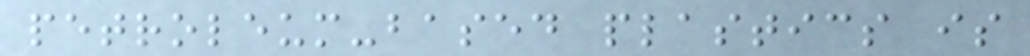petroleum-based plastics is
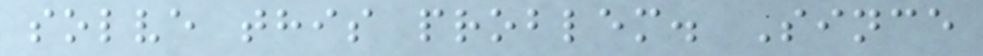solve this problem. Since
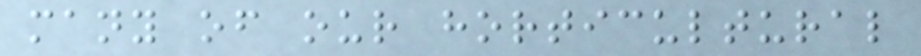many of our horticultural
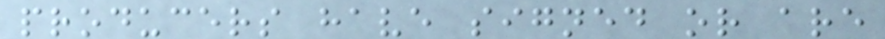producers have signed or are
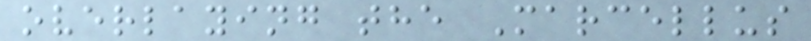overlaying the Marcellus
